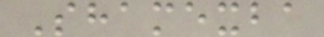Shamexba
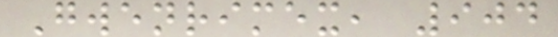Gwenrimex, 904
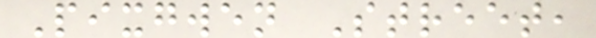Pixgwen Street,
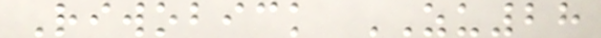Riwobick ZU28
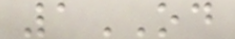1OD
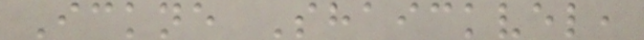Ickne Shaickvel,
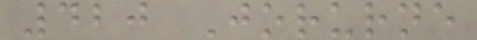420 Jorurne
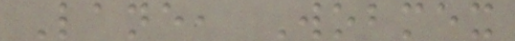Lane, Wobmex
